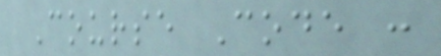Course Code :
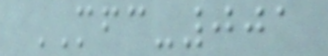MFC-001
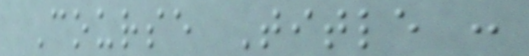Course Title :
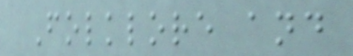Folklore and
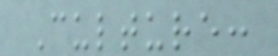Culture:
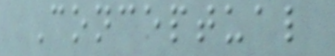Conceptual
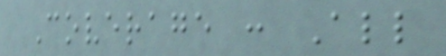Coverage : All
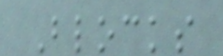Blocks
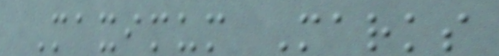Maximum Marks
